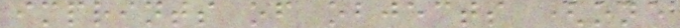imprints of objects (one
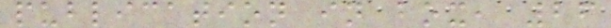publication in box, 26
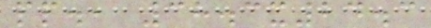pp., 38.3x24.3
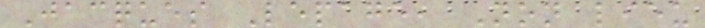Jacques Lepage, Non lieu
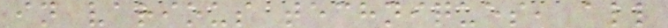in various techniques, all
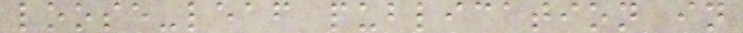loose-leaf publication in
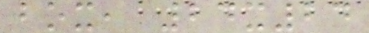box, 24x24
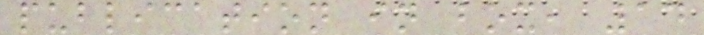publication in box, 14
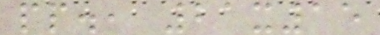pp., 21x15
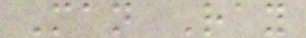Man Ray
